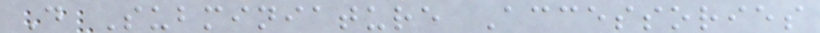D Subminiature Accessories
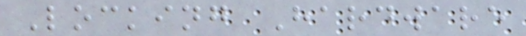Locking Hardware
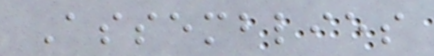Assemblies
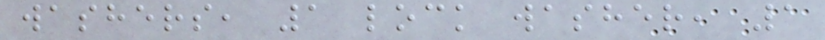washers, 1 lock washer, 1
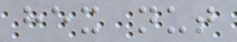hex nut
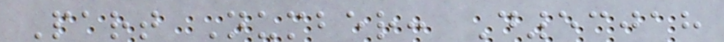Part Number: D53018
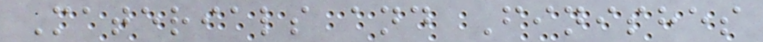Materials and Finishes
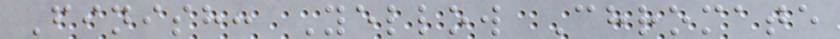Finish: Yellow Chromate
